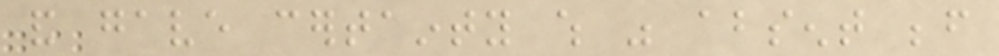and gave certainty which was absent before
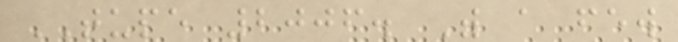TUPE 2006. With a few
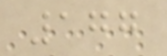177
